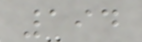194
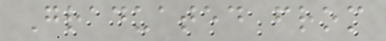Graduated from
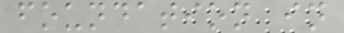foundation in
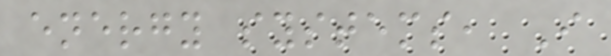energy systems, I
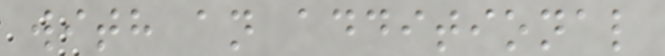with an additional
